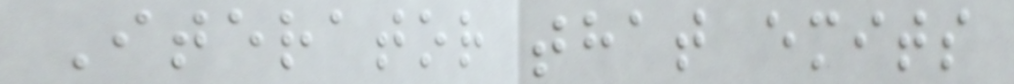Iterator that emits
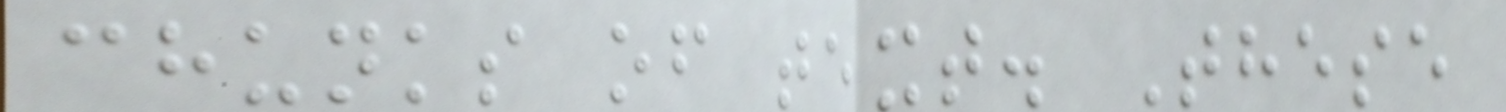chunks of text. These
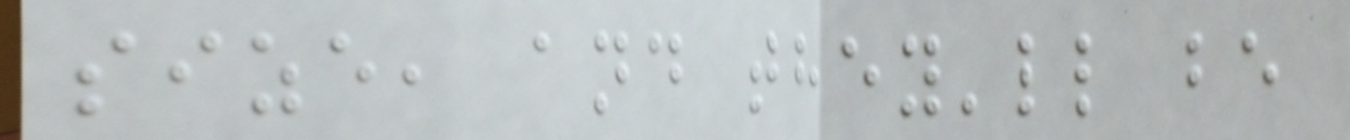size, and they'll be
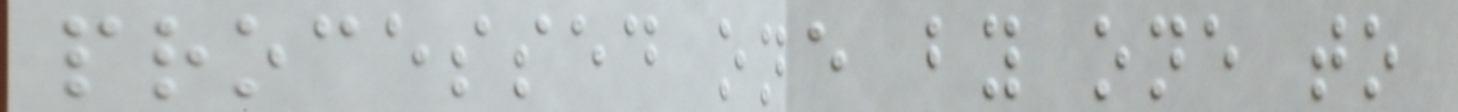processed one by one to
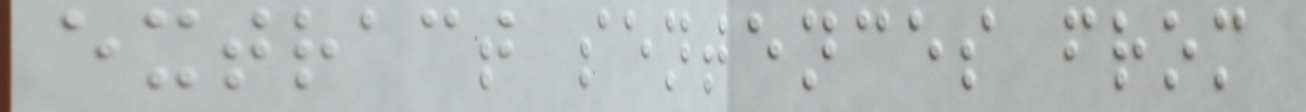extract sentences from
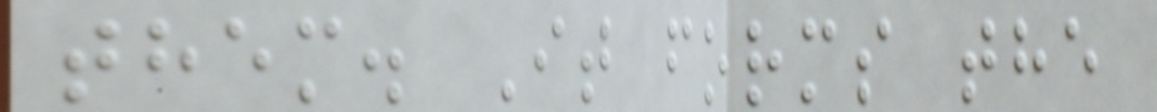them. It forms the
